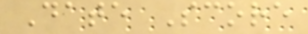Date Score
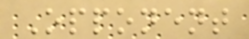Opponent
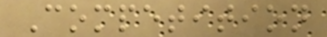Competition
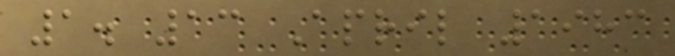1. 13 April 1983
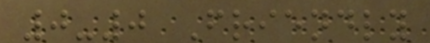0-0 Friendly
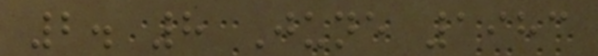2. 8 June 1983
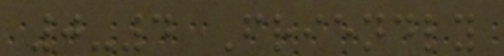0-4 Friendly
